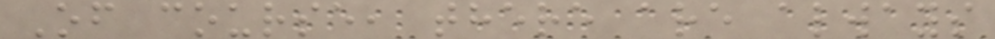Of course, there are always
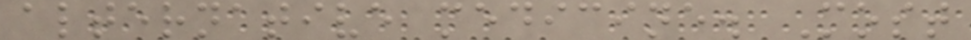alternative medicine. Most
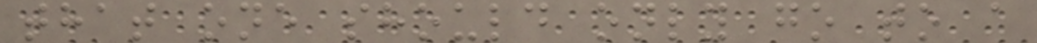that one should only go to a
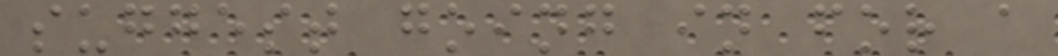suggest going in for a
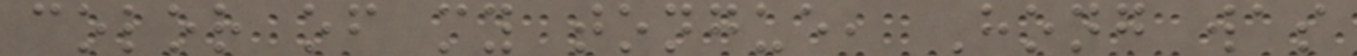color of my tongue, Hong was
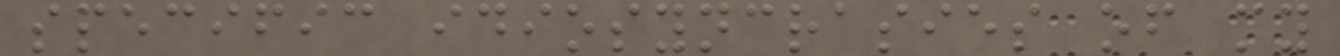specific idiosyncrasies of my
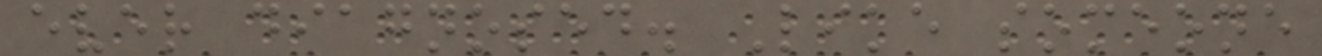ever diagnosed. Like someone
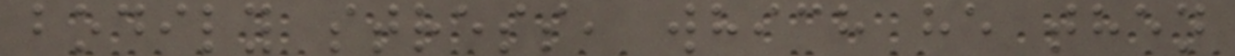bodily stress, which he then
